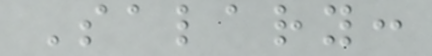Salary:
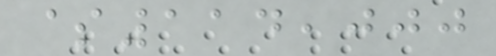$114,000
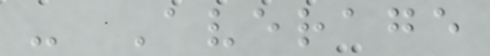- Average
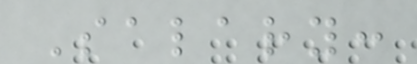Salary:
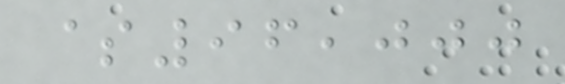$96,000
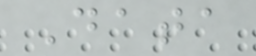Data
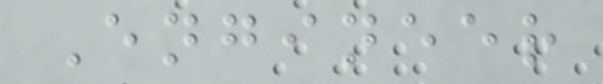Engineer
